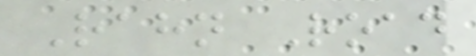Rahn Road
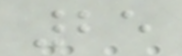25
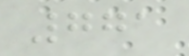771
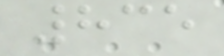835
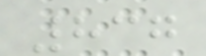837
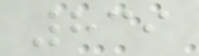839
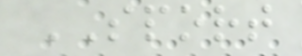SPORT
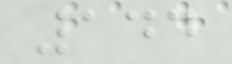144
